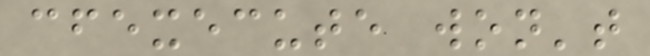cfexecute won't
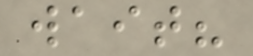wait?
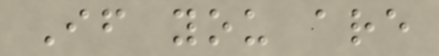If you are
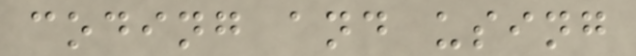coding and using
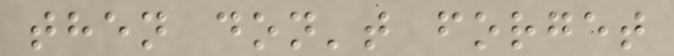then don't forget
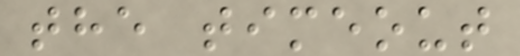the timeout
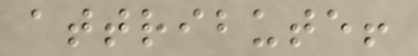attribute!
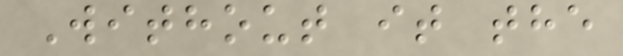Without it the
